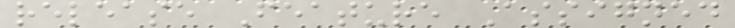release Feature Assigned
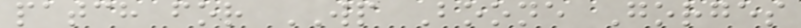patch for WP Boone Gorges
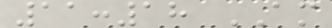11:18 AM
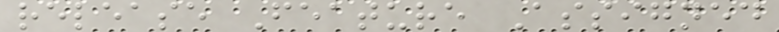release Feature Assigned
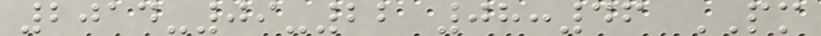2014-09-22 08:46 PM
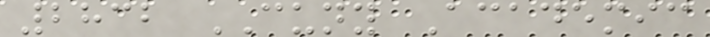2832 CUNY Academic
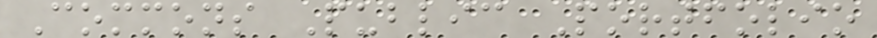Commons Public Portfolio
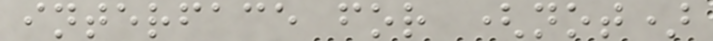interface for (not)
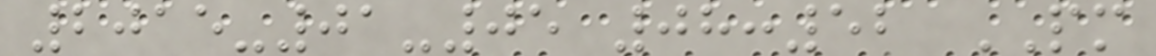2015-01-05 08:52 PM
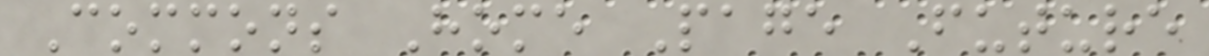Commons Home Page Future
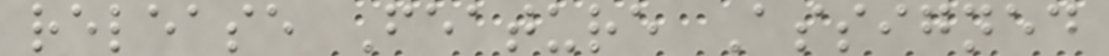release Feature Assigned
